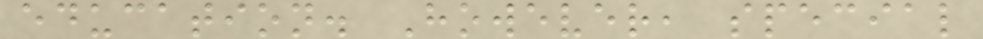education. However, special
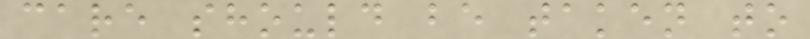care should be taken to
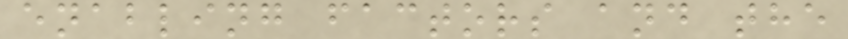enabling factors and the
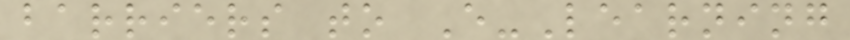barriers to E-Learning
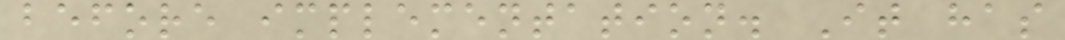before implementation. It has
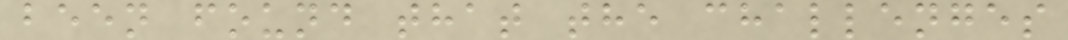been found that the challenges
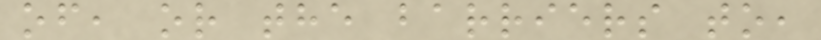of, or the barriers to,
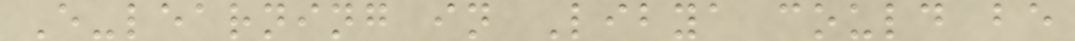E-learning in Libya could be
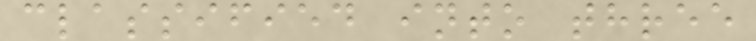classified into three
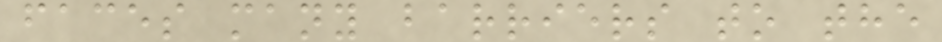faces many barriers to the
